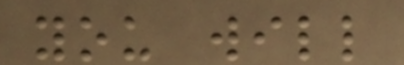you will
